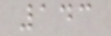143
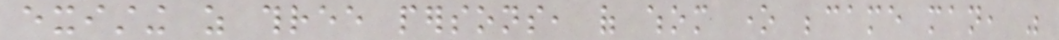existing as three persons, of whom one became man, was
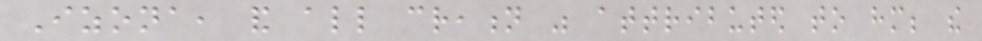Izona, and all creation was attributed to him; the
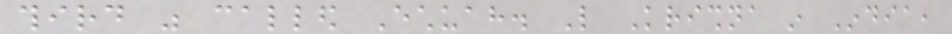third was called Echuah. Like Krishna in India,
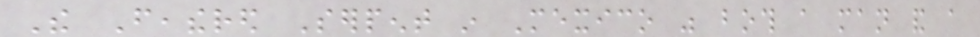The Feathered Serpent in Mexico was both a man and a
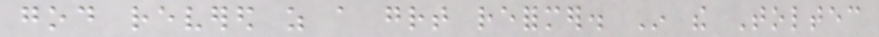god revered as a great reformer. In the Toltec
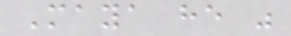Maya he was
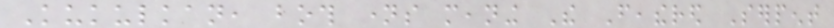Kukulkan, both names meaning The Feathered Serpent
